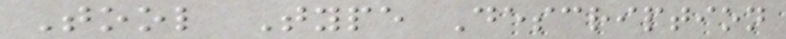Tool Type Description
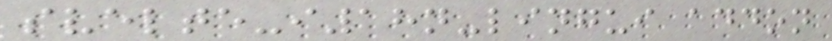svelte-i18n-lingui addon
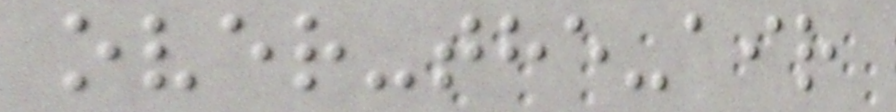over-the-air
